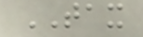TAX
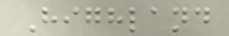Highland
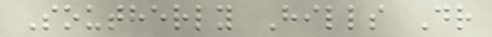Southerly Hills Dr
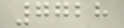7728
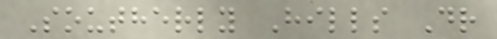Southerly Hills Dr
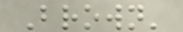Brown'
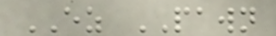EZ PAWN
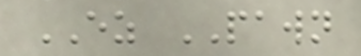EZ PAWN
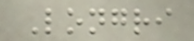Longri
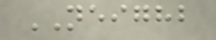NEIGHB
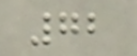72
